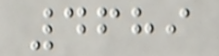4689
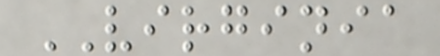VIRGINIA
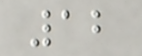12
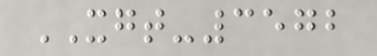XGT-3572
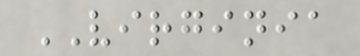VIRGINIA
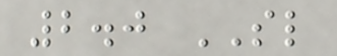2.0 SL
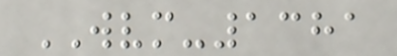WVM-1381
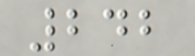242
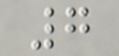7
